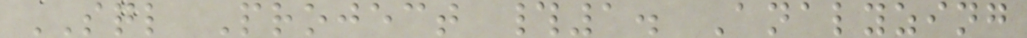SQL Project #1. Analyzing
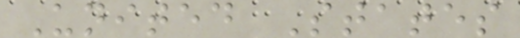United States
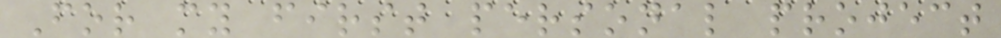For my first personal project
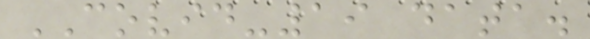COVID-19 data.
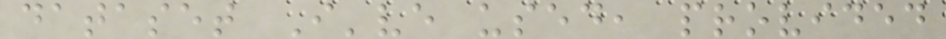dataset I've used, provided
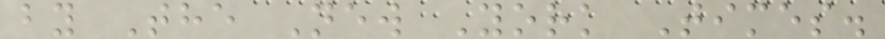by The New York Times.
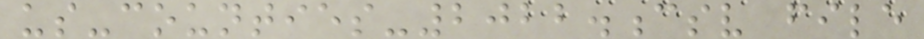us-counties-2022.csv file
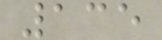135
